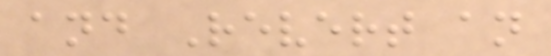and Revert an
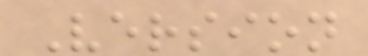Version
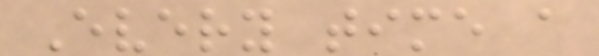Every time a
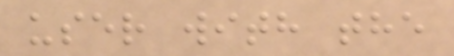user with the
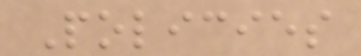Policies
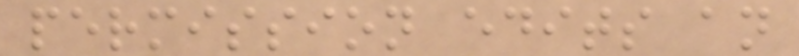permission edits an
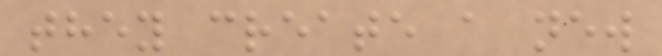they create a new
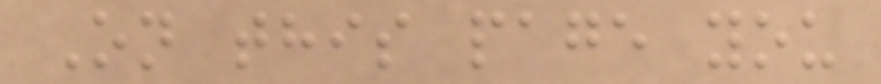On this page you
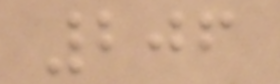206
